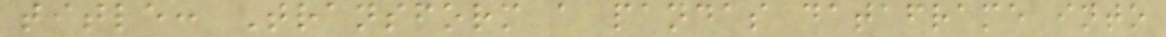title: Transform a pandas dataframe into
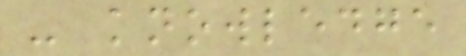- knowledge
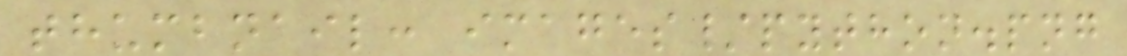thumbnail: images/python.png
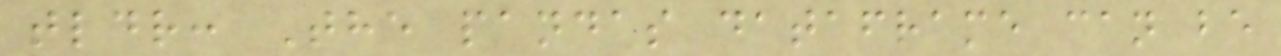tldr: The pandas dataframe can be
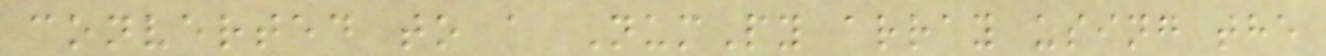converted to a NumPy array using the
